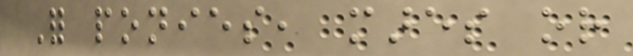For ponies, mares or
